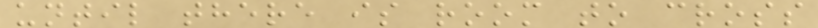until there is room to cross
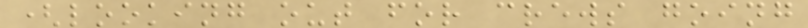(looking out for crews going
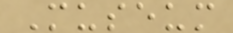Museum
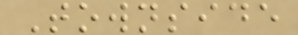Townside
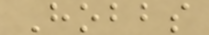Hobbs
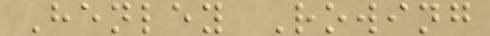Henley Rowing
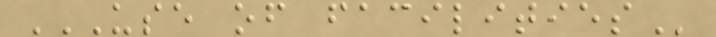USE OF FACILITIES
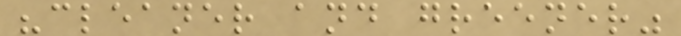"cleaner and greener"
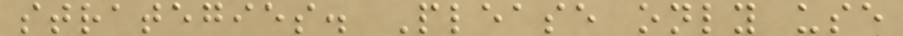strategies. Please only use
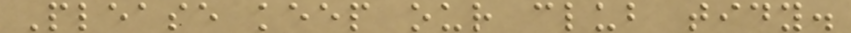Please keep our club tidy.
